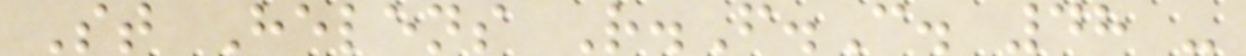St Helens R.F.C. 48 -
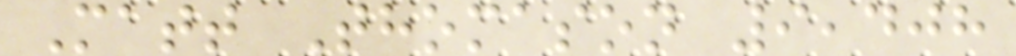Matt Thomason 9,408
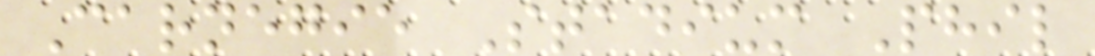Carnegie Stadium Phil
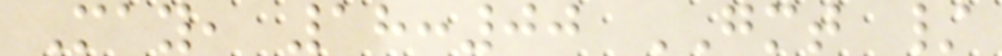May, 18:00 GMT /
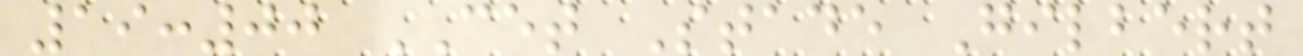19:00 CET Stade Gilbert
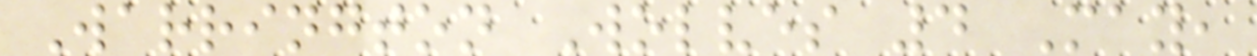Warrington Wolves 4 May,
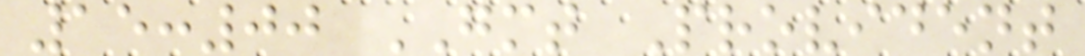15:00 GMT Provident
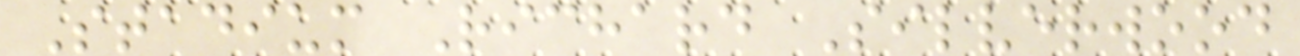Stadium Richard Silverwood
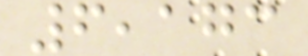6,173
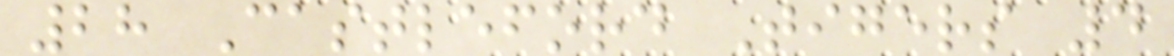28 Castleford Tigers 4
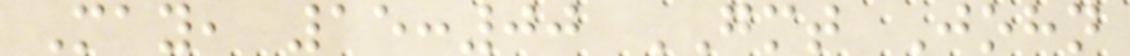May, 15:00 GMT John
